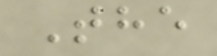The
